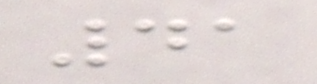41
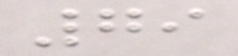79
